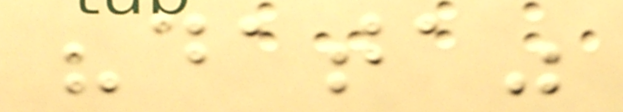"data"
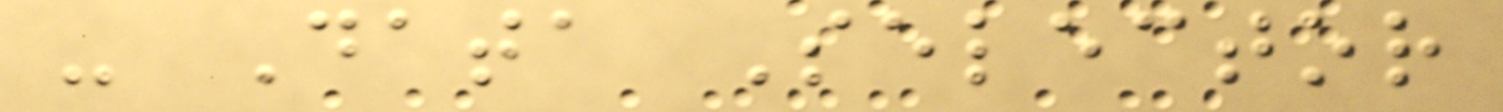- Data Selector
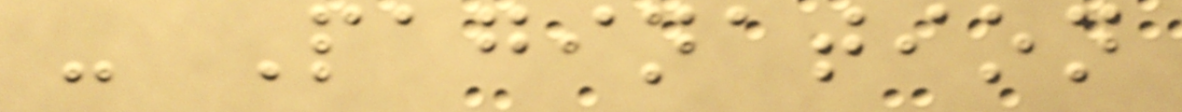- Pagination
